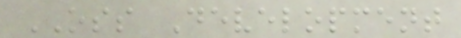OSS Development
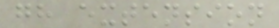gh extension
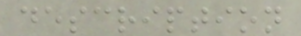description
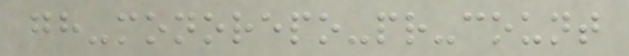gh-monorepo-pr-count
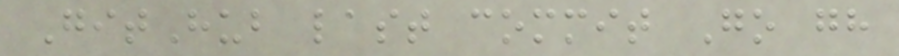GitHub last commit Go gh
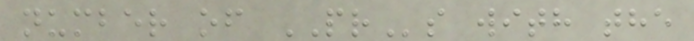number of PRs with the
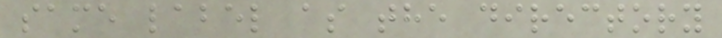same label as the directory
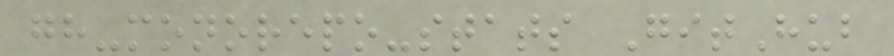gh-monorepo-stats GitHub
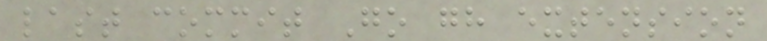last commit Go gh extension
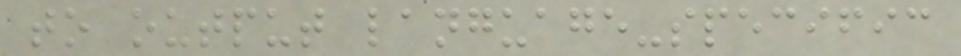to output language-specific
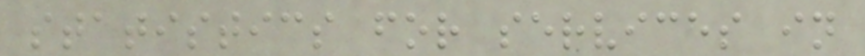statistics for services in
